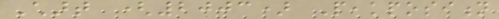Chart (2003) Peakposition
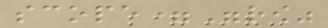scope="row"
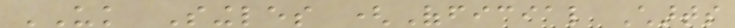UK Singles (Official Charts
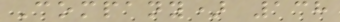Company) 138
